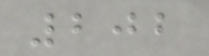202
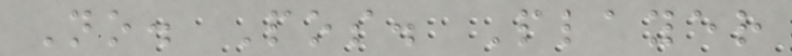No. Pos. Player
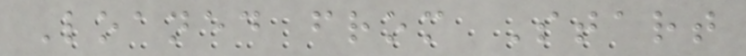Loaned from Start
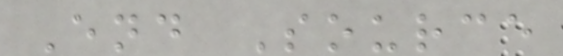End Source
